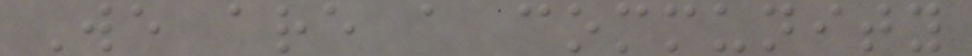We are a community
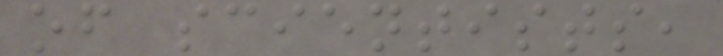of scientists,
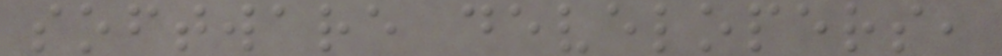software developers,
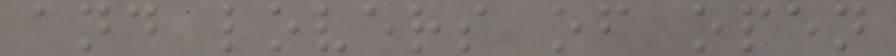and lovers of open
